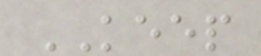KEEP
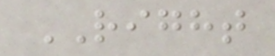RIGHT
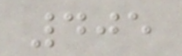405
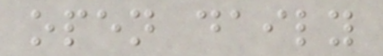open daily
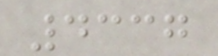4337
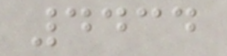4434
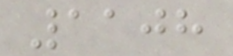1108
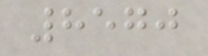8570
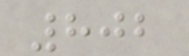802
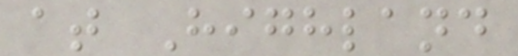at Highland
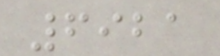6921
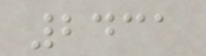2431
